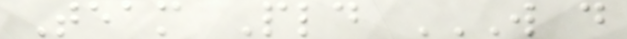Team Pld W D
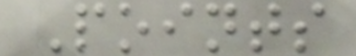Points
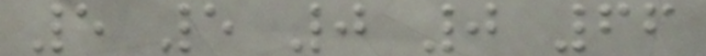5 5 0 0 66
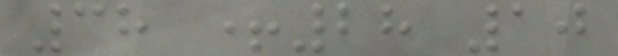38 +28 10
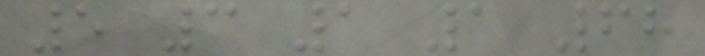5 3 1 1 68
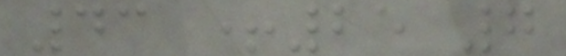43 +25 7
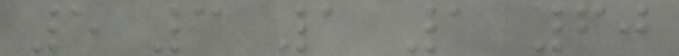5 3 1 1 60
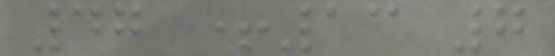47 +13 7
